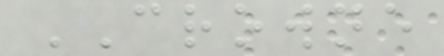CROWNE
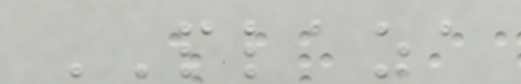PLAZA
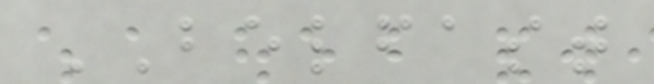BELFAST
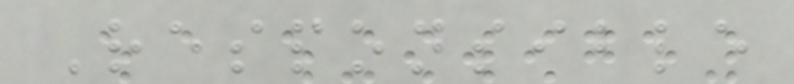Responsible
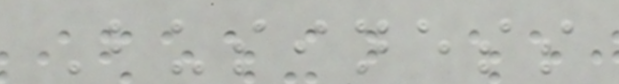Business
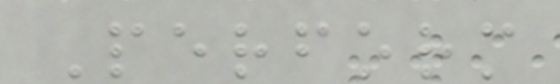Perform
